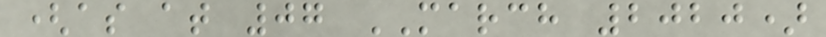(as at 07 MARCH 2020)
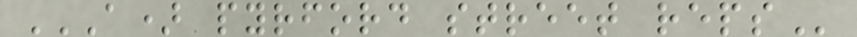A) PYRFORD STREET REPS
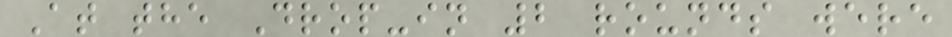At the Drop-in 2 rounds were
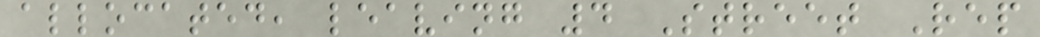allocated, leaving 4 Street Rep
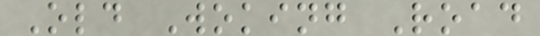Old Woking Road
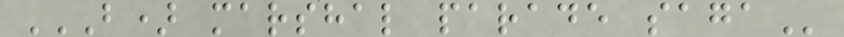B) MARSHAL PARADE SAGA
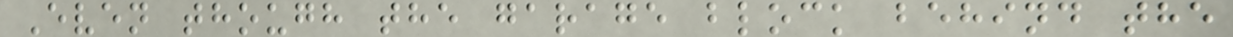Even though the garage block behind the
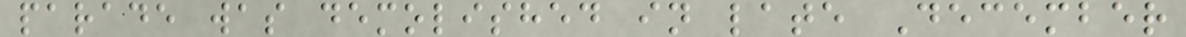parade was demolished in late December
